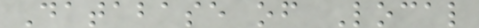Database of Local
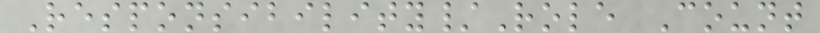Responsibility/Role Count
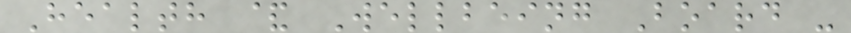Health & Wellbeing Board -
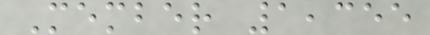Member 1,355
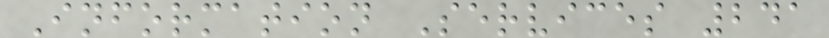Information Services 241
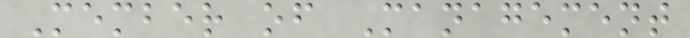Member of Management
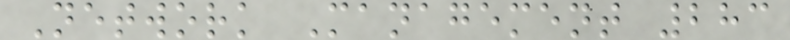Network Management 283
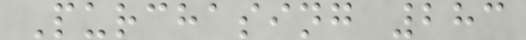Purchasing 283
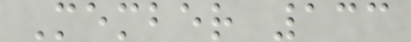Member 133
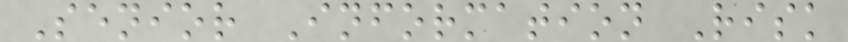Senior Information Risk
